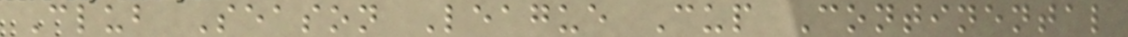Club Season League Cup Continental
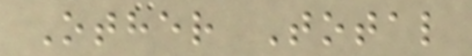Other Total
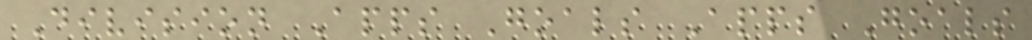Division Apps Goals Apps Goals
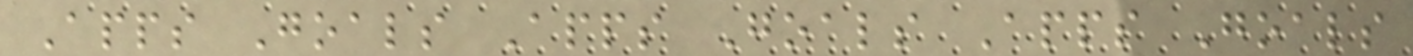Apps Goals Apps Goals Apps Goals
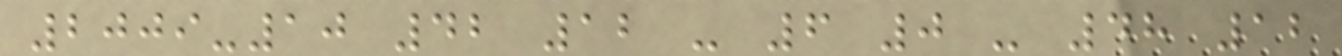2009-10 42 12 - 6 0 - 48 12
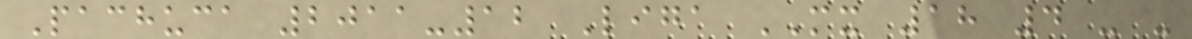Pachuca 2011-12 Liga MX 18 4 - -
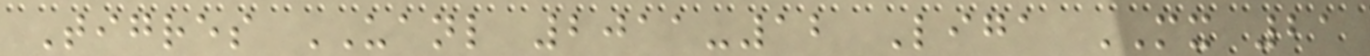Tigres UANL 2011-12 Liga MX 21
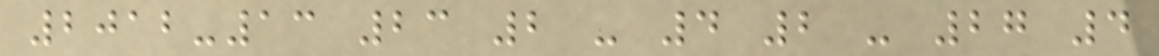2012-13 23 2 - 4 2 - 27 4
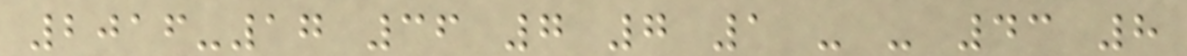2016-17 36 7 7 1 - - 43 8
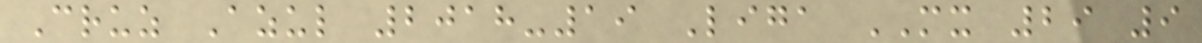Cruz Azul 2018-19 Liga MX 29 9
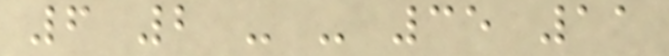6 2 - - 35 11
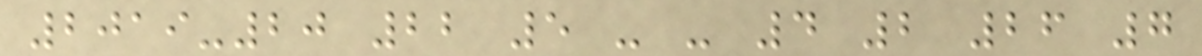2019-20 22 5 - - 4 2 26 7
